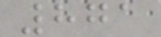871
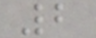2
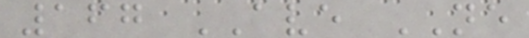167 AVE NE
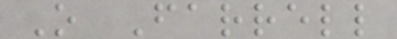O Farrell
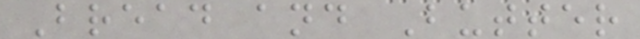Bread and Butter
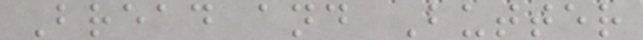Bread and Butter
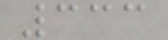333
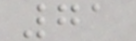71
